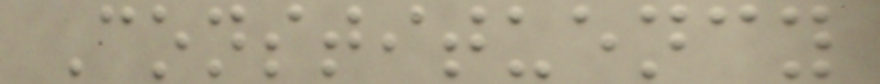Constituency
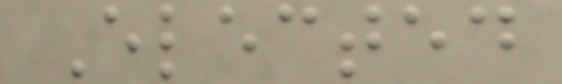Elected
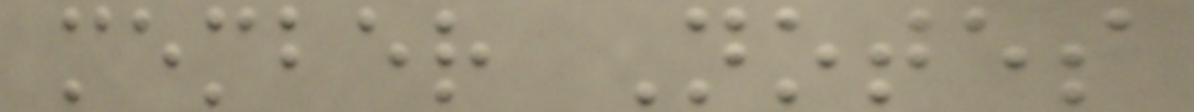member Notes
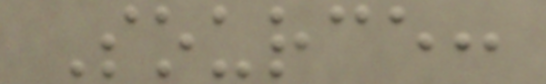Source:
